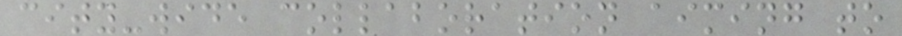city-wide collaboration aiming to
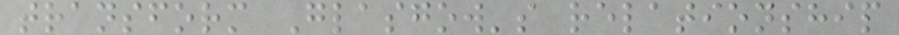transform Glasgow's relationship
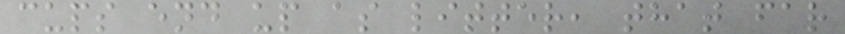cups end up as litter, that far
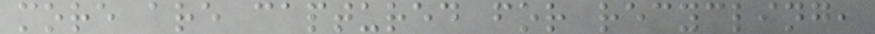more are captured for recycling,
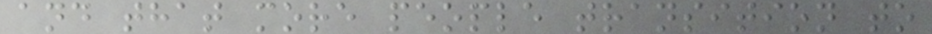and that more people transition to
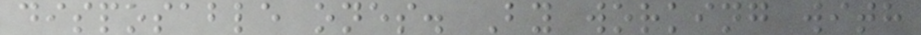disposable ones. By working with
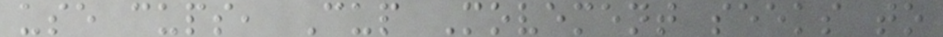use cups, Cup Movement seeks to
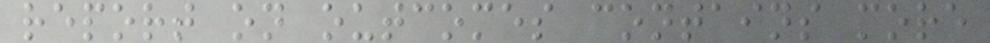report on outcomes contains more
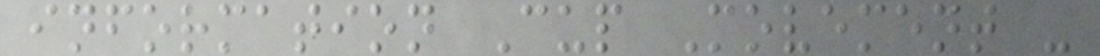information Cup Movement -
